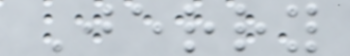Jerry
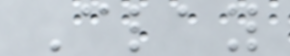Clay
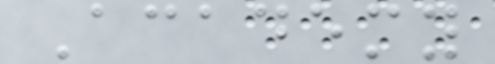Academy
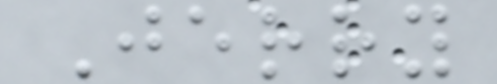Jerry
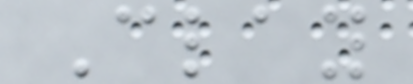Clay
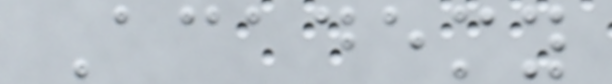Academy
